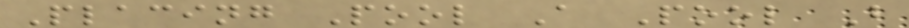Placing Pool A Pool B
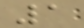1
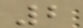2
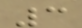3
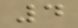4
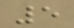5
